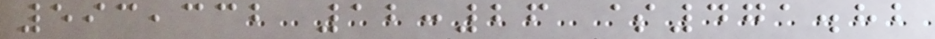593,332 12:26 $471.82
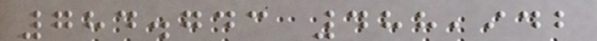784.743 488,942
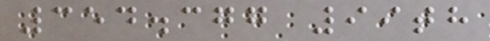354.377 99th
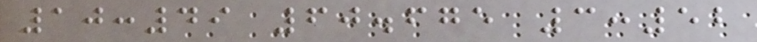10:49 60.675 3:52
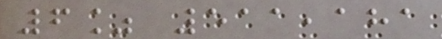6% 511,181
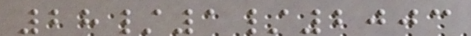28/1/2003
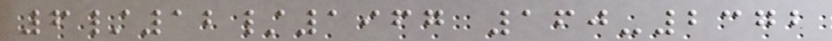6/12/1967 160-2372
